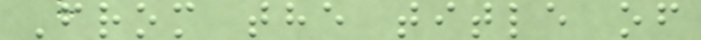From the title of
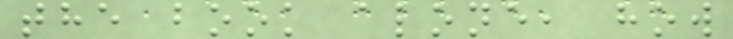the book alone, how
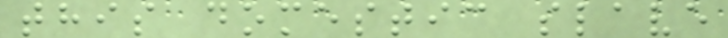this domestic slave
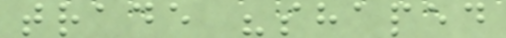trade "shaped
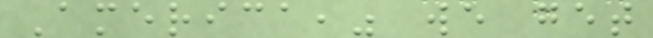America," we get
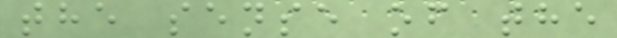the sense of the
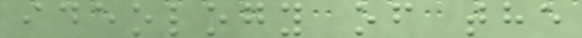ideology of the
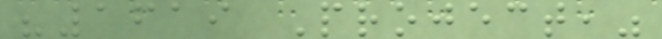"1619 Project,"
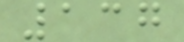137
